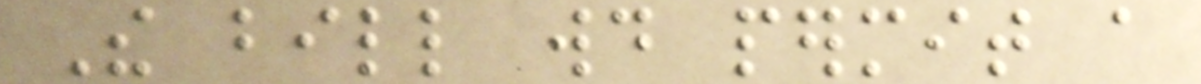The bill would permit a
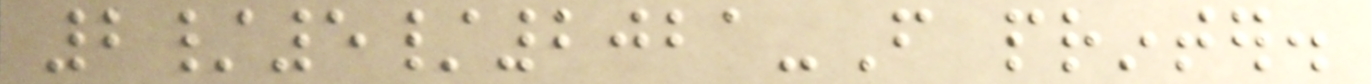2/5/2021-From printer.
